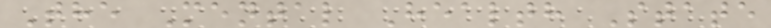The Mental Health State
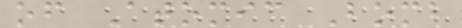of Atomic Bomb
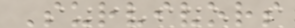Survivors
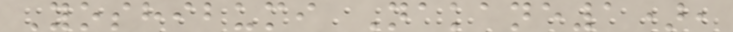Yoshibumi Nakane1),
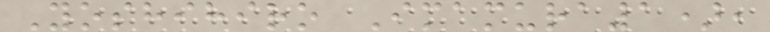Yoshihiro Imamura1),
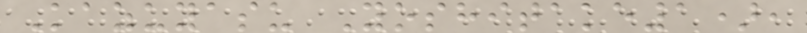Kazuyasu Yoshitake1),
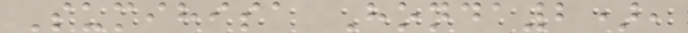Sumihisa Honda2),
